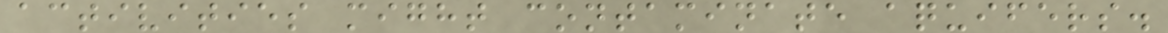activities might contaminate aquifers.
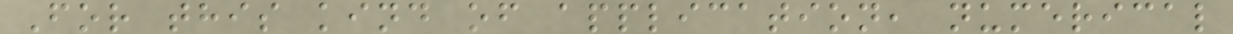For this kind of application, numerical
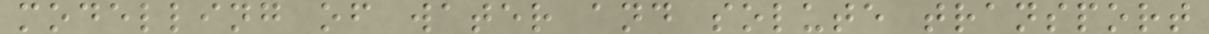modelling of water and solute transport
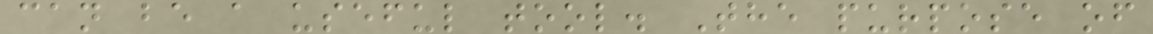can be a useful tool. The purpose of
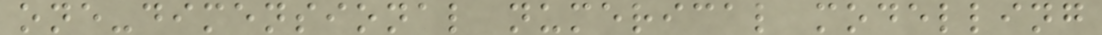one-dimensional numerical modelling
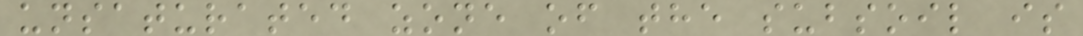unsaturated zone of the subsoil is
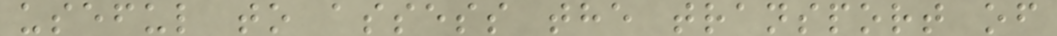useful to assess the transport of
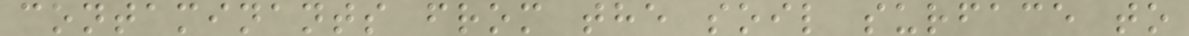contaminants from the soil surface to
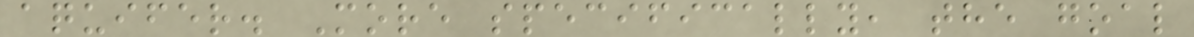aquifer. More specifically, the goal
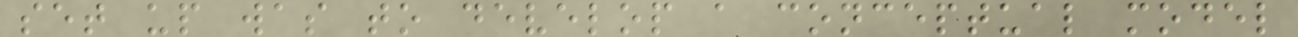set up was to develop a conceptual model
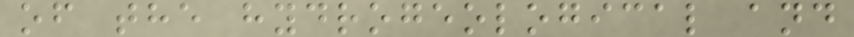of the hydrogeological and
